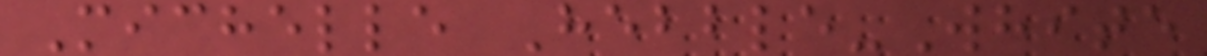Michelle Hebble-White
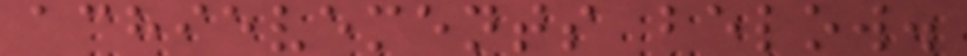achievements below.
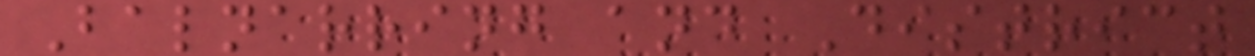Balnarring and District
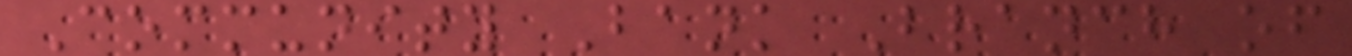Community Bank Branch of
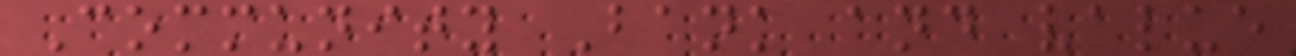Community Bank and value
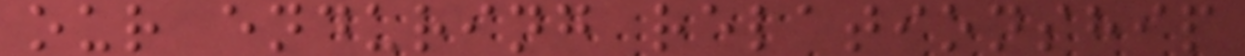our enduring relationship
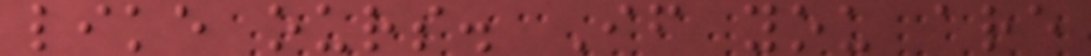like ours. If you are
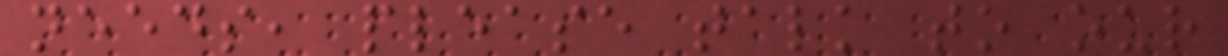needs, please talk to our
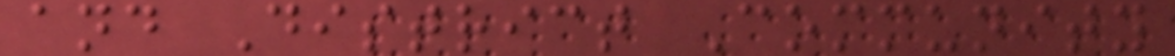and District Community
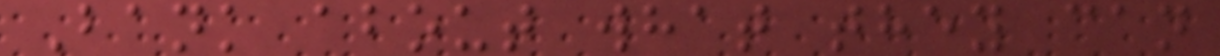Bank about what they can
